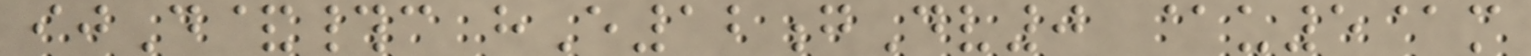ijD&#c hE12gDv0 @u5@m
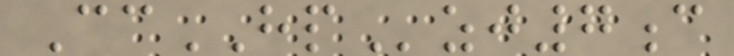CcHPzj7c
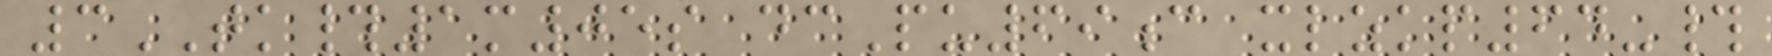3TK#1m05s dcPu69c xlzkp64-#
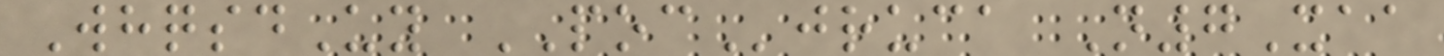WhqsdUy POCjruca N7Xaa
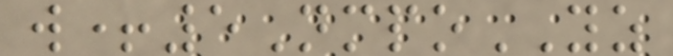w+5NmpoYZ
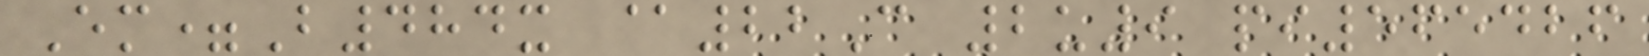Em=B484x @22C 2u9 pi565426
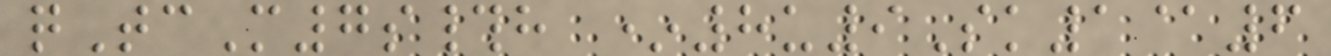qTcM7s#h *8u9Sk1@6
